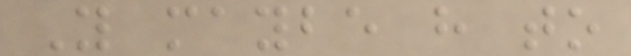You maybe have to
